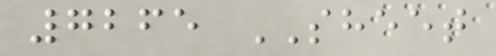7265 SHEET
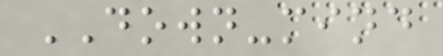DOWN-mind
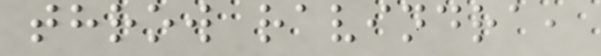throw ravindra,
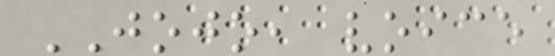JOJO, voice
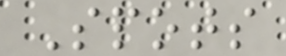Spots
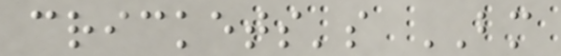crickets's BM
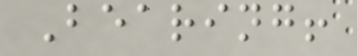Bearing!
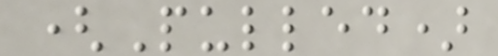(Pulled)
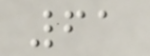61
